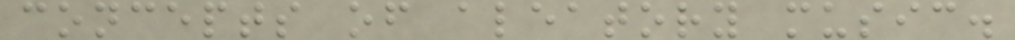concepts of aleatory music.
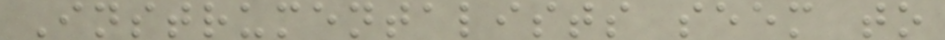Instrumentalists seem to
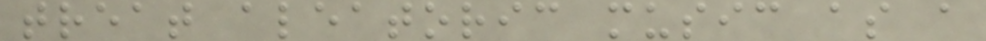treat aleatoric music as a
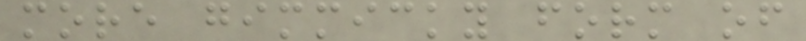more gimmicky form of
